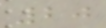20
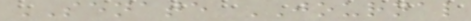SENATE JOURNAL
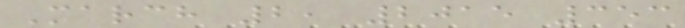March 2, 2015 353
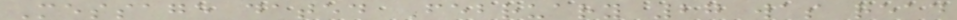Message dated February 27 was read
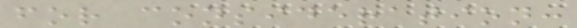for consideration:
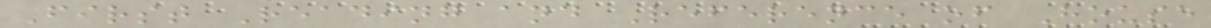First Reading and Reference of House
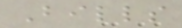Bills
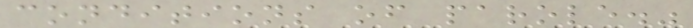conditions of parole."
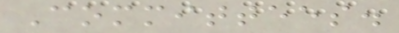Committees.
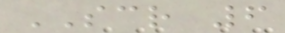SCR 6
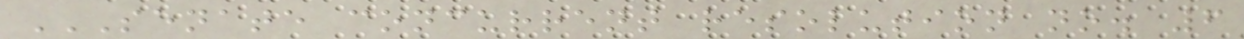SENATE CONCURRENT RESOLUTION NO. 6
